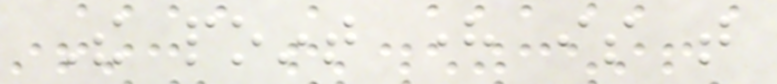The point here is that
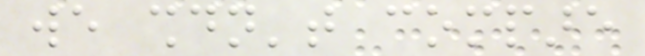we shouldn't compare
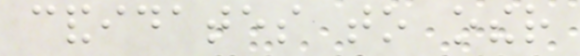candidates to other
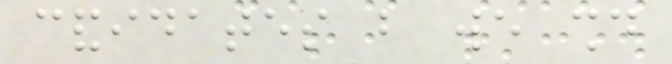candidates but we should
